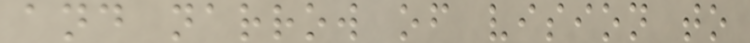and narrow of vision to
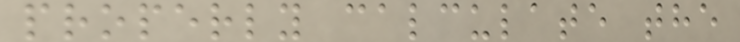properly calculate the
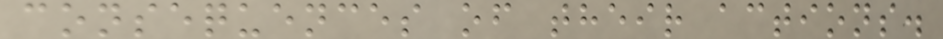consequences of their actions.
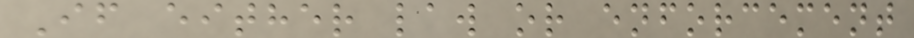If either law or enforcement
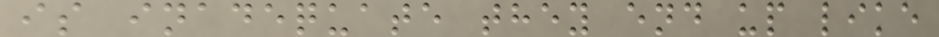is inadequate they end up like
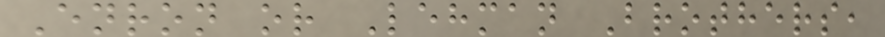Enron or Lehman Brothers,
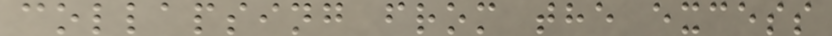collapsing from the excess
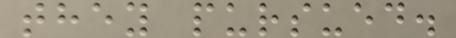they pursued.
